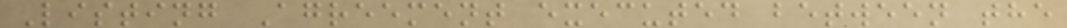Listing Agreement executed between the
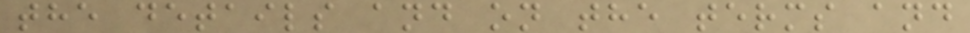the details and on the terms and
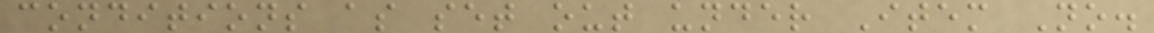conditions as set out under Item No.
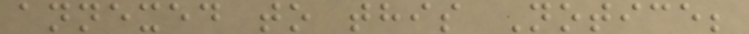annexed to this Notice;
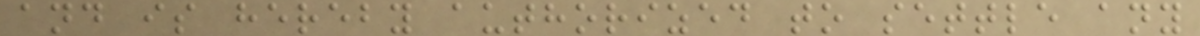and is hereby authorized to settle any
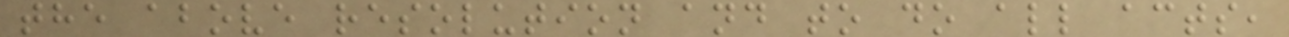the above resolution and to do all acts,
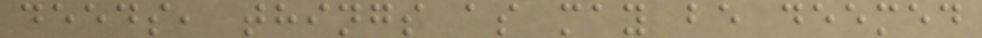deeds, things as may be deemed
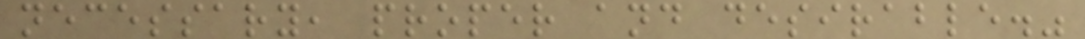necessary, proper and desirable."
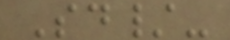Sd/-
